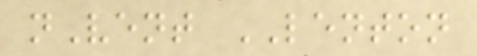nVent LENTON
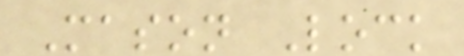Mason Lock
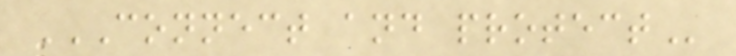CONNECT AND PROTECT
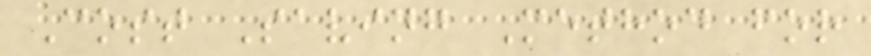Cost Saving Method for
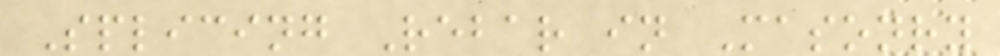Splicing Rebar in Masonry
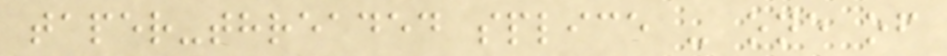taper-threaded splice - one of
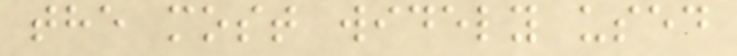the most widely used
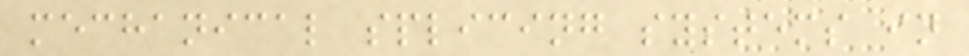mechanical splicing systems in
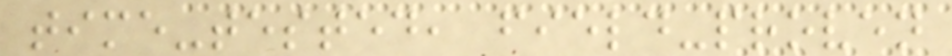time-tested, field-proven
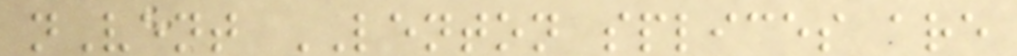nVent LENTON splices are
